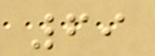69
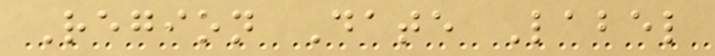Region Date Label
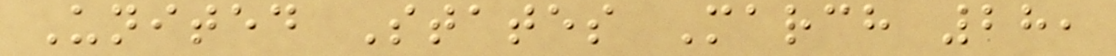United States March 28,
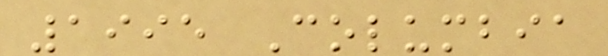1995 Columbia
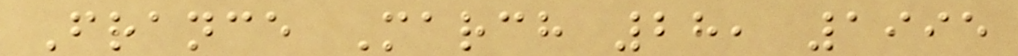France March 28, 1995
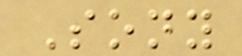Sony
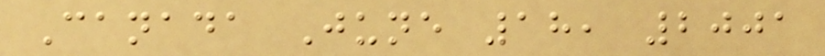Canada June 18, 2001
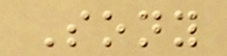Sony
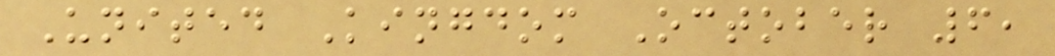United Kingdom October 6,
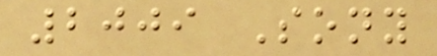2009 Sony
